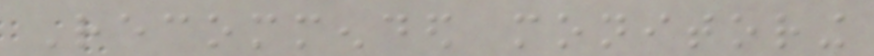Recommended monitoring
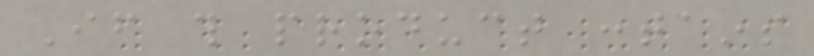If this product contains
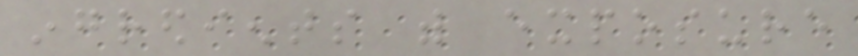ingredients with exposure
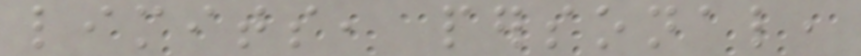limits, personal,
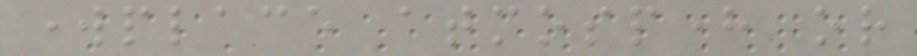workplace atmosphere or
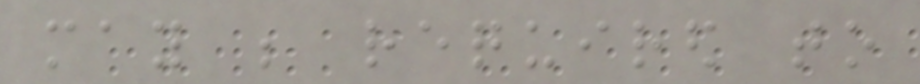may be required to
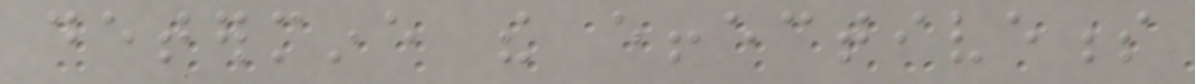determine the effectiveness
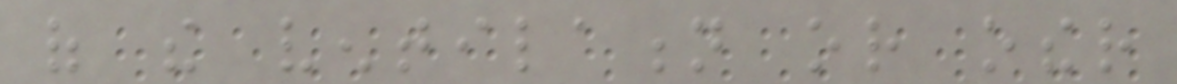of the ventilation or other
